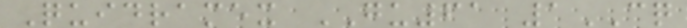Quidramex GU61 1CQ
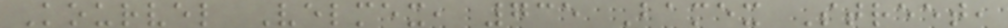Kourvel Velmex, 735 Bamex Street,
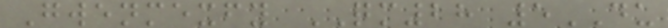Gwenmexfy QM28 5DU
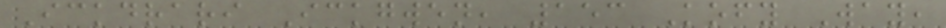Ickdrari Ickgwen, 153 Kofy Way,
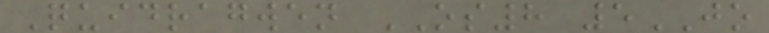Quidragwen OS8 5JO
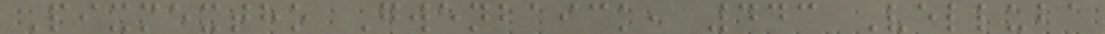Pixmextho Gwenbaick, 443 Velluba
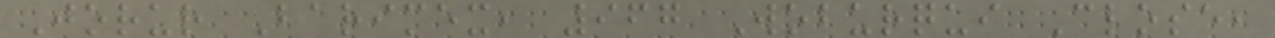Jorur Barimex, 967 Woburqui Close,
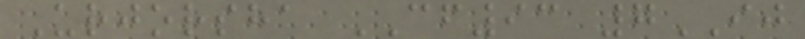Urjorsha CF93 7IJ
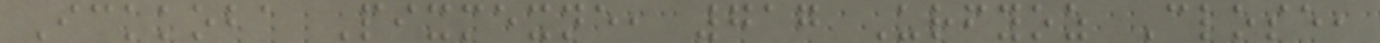Ickkoba Pixmexne, 717 Urfyoz Close,
